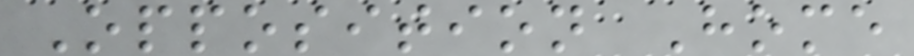Opposition Home
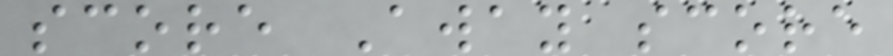score Away score
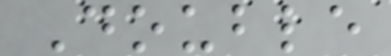Double
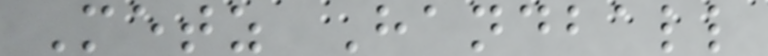Metz Handball
